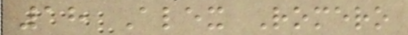18 Alex Romero
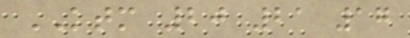KTM 20 21 17
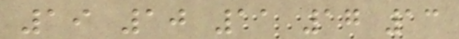19 10 11 17 13
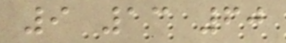9 13 60
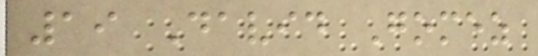19 David Gomez
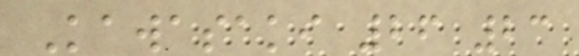Kawasaki 26 23
